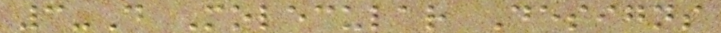3-D Molecular Designs
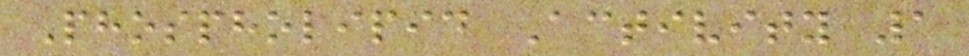Phospholipid Activity 1
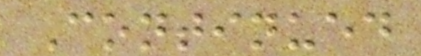Continued
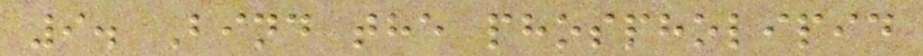9. Bind the phospholipid
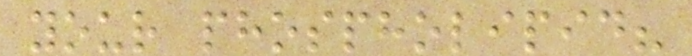your phospholipid?
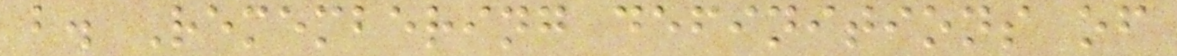b. Remembering definitions of
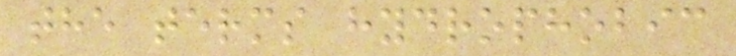the terms hydrophobic
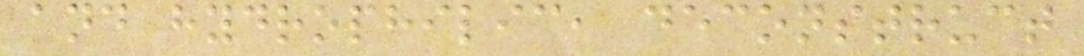and hydrophilic, deconstruct
